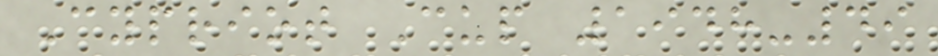Cypriot Cup 1948-49
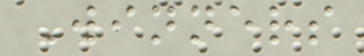Winners
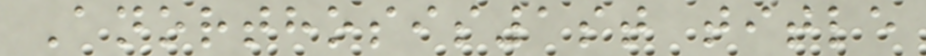Anorthosis1st title
